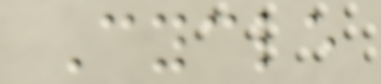Cycle
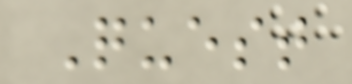Quest
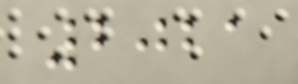2021
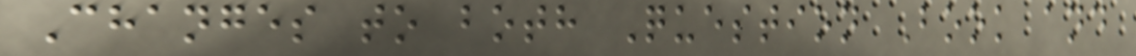Changes to both Question Book and
